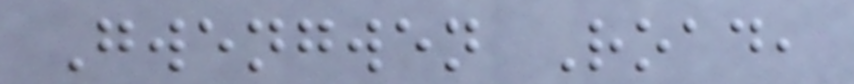Gwengwen Road,
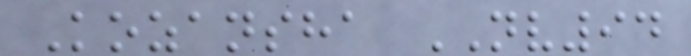Kozansha NV94
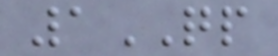1QP
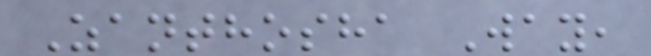Zanthosha Way,
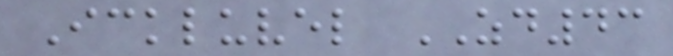Ickluvel ZD43
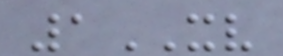1XV
